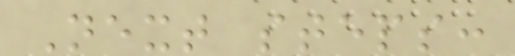Next steps:
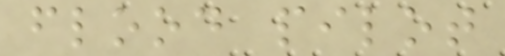flood pilot
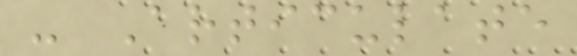- Articulate
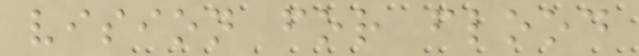vision for flood
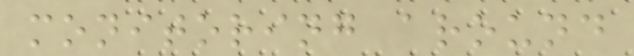monitoring around
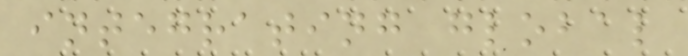integrating global
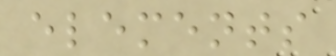elements
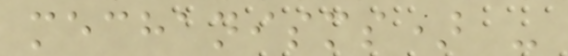mechanisms) -
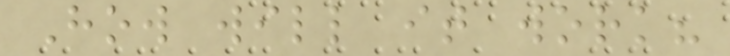How will it work?
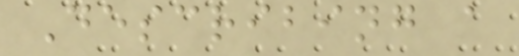Describing a
